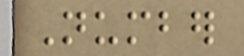Number
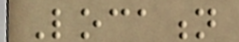Location
